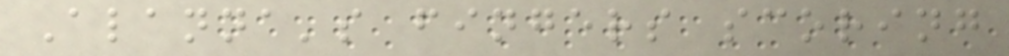Alanna's fingers scoring
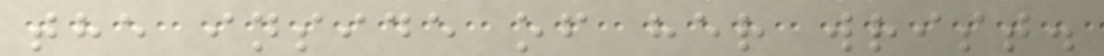the inside of her wrist.
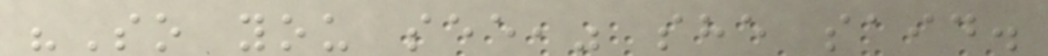"So you see," she said.
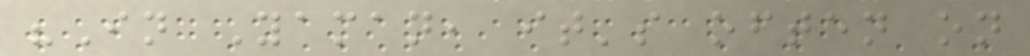"In Yaman, it's often on
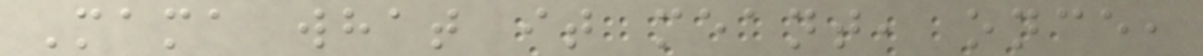Mama what it meant, once,
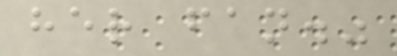her fan."
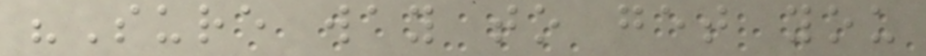"Sure way to get you
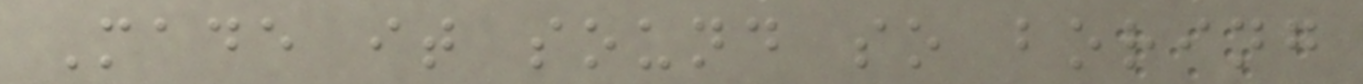Made it sound so boring
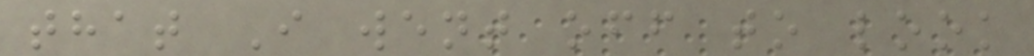that I went off to look
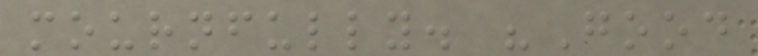mournfully. "Good
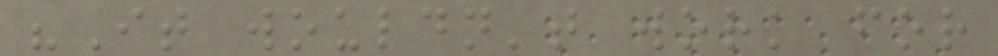"It wouldn't work for
